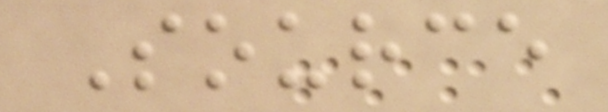Source
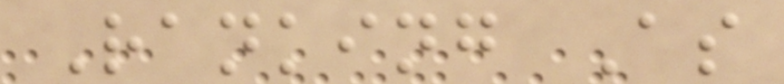Ranking As
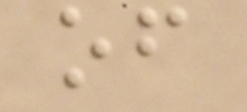of
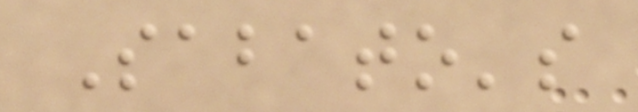Sabato's
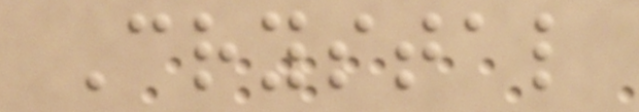Crystal
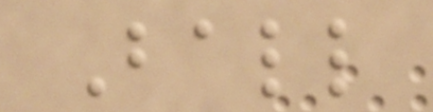Ball
